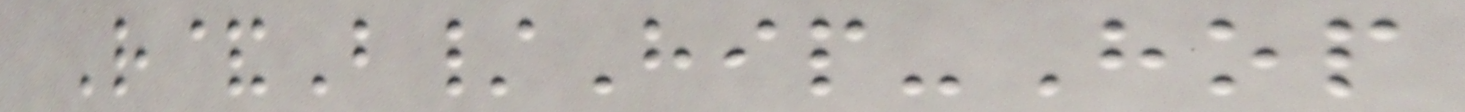R&B/Hip-Hop
